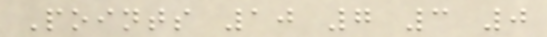Points 10 7 3 0
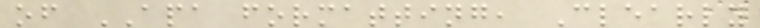of APA formatting, Clearly
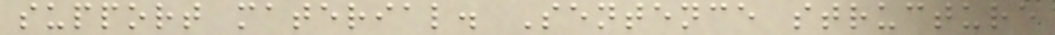support material. Sentence structure
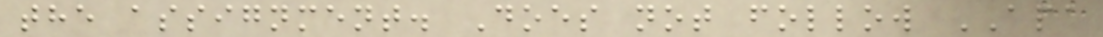the assignment. Does not follow APA
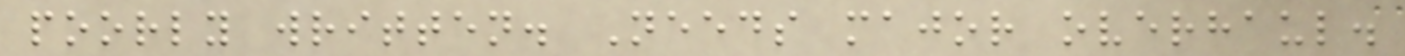poorly written. Needs major overhaul.
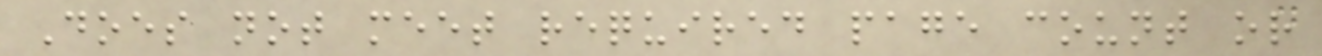Does not meet required page count or
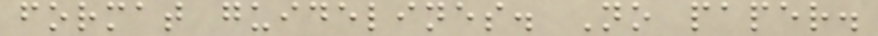format guidelines. No paper.
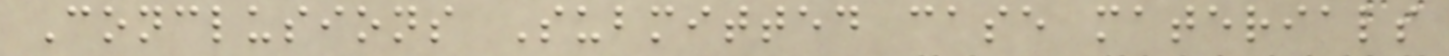Conclusions Submitted case materials
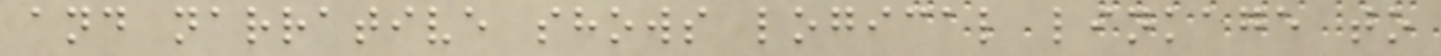and narrative shows logical linkage to
